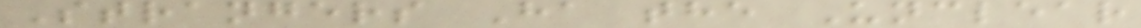Strangers Ha the Unclear
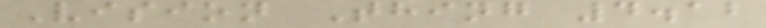Vision Thing 4.12
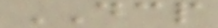DCP
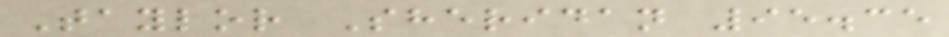Taylor Sheridan 95.35
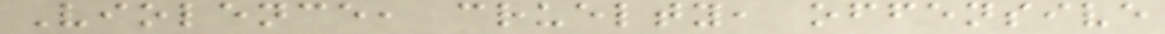Violence, cruelty, offensive
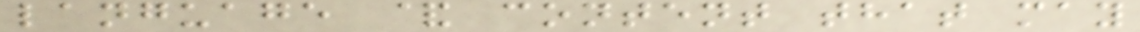language & content that may
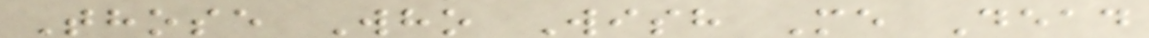Those Who Wish Me Dead
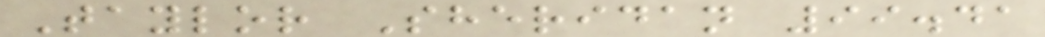Taylor Sheridan 99.41
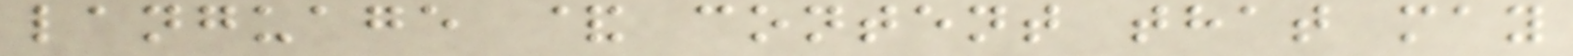language & content that may
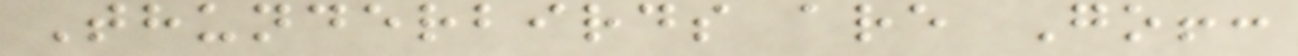Thunderbirds are Go!:
